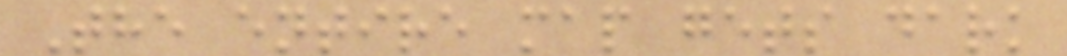The entire map gets dark
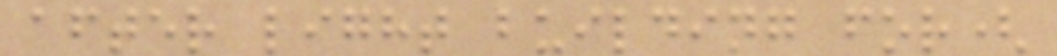after light building for(
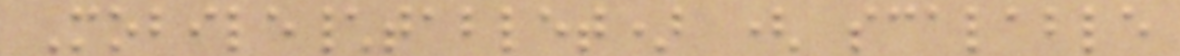Mobile\tablet) ( scalable
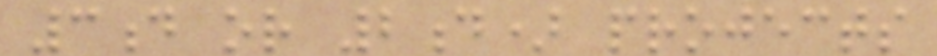3d or 2d) projects
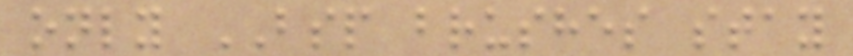only BSP brushes stay
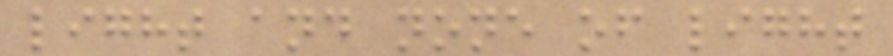light and none of light
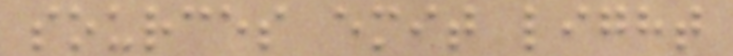sources emit light
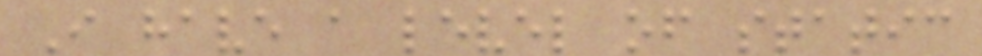I have a level of static
